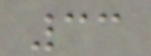33
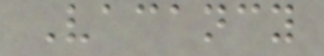Vacancy
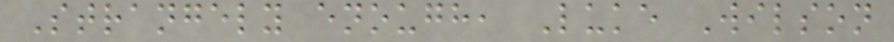Strangely enough, Luke Wilson
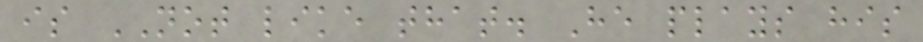is NOT like that. He plays his
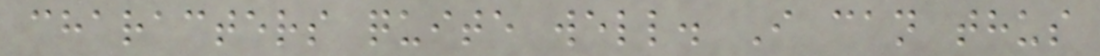characters quite well. I can thus
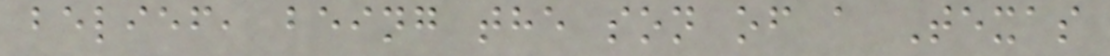belief, being the son of a Texas
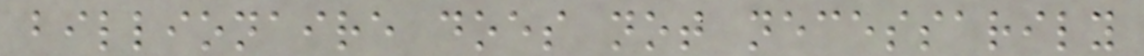billionaire does not necessarily
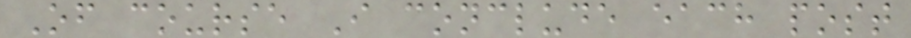Of course I conclude each post
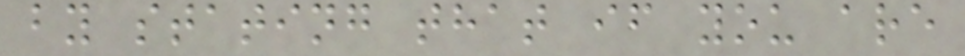by stating that if you are
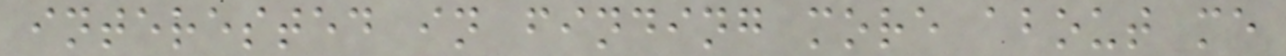interested in finding more about me
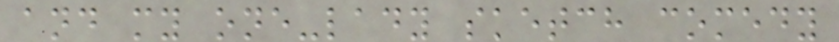and my one-lady sketch comedy
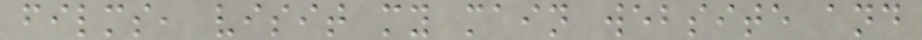films, visit my main website and
